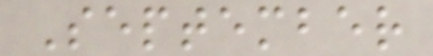September
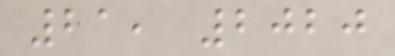21, 2020
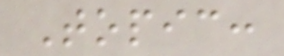Topic:
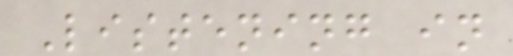Listening in
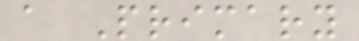a Primary
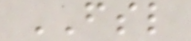FSL
